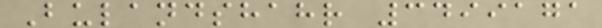Bulandshahr 3499171
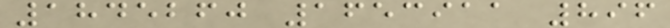1845260 1653911 896
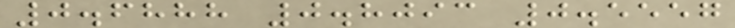0.6888 0.8093 0.5557
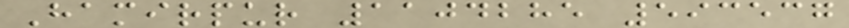Hamirpur 1104285 593537
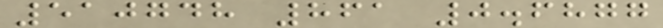510748 861 0.6877
